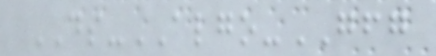DS-ALGO-GFG
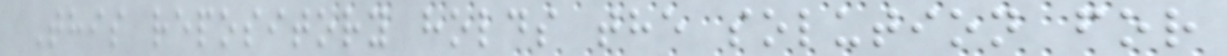This repository holds the solution for
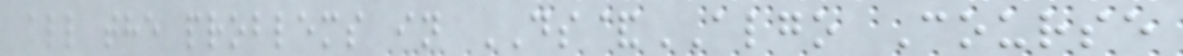all the problems in DS&ALGO Course
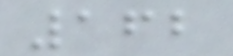162
